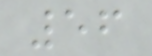56
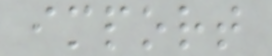import
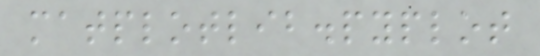matplotlib.pyplot
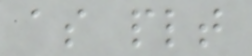as plt
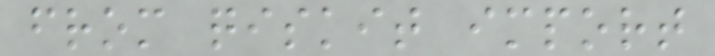from qiskit import
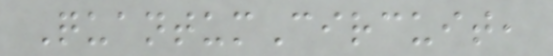QuantumCircuit,
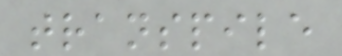transpile
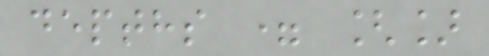depths = []
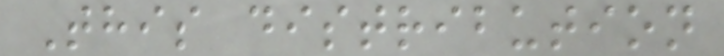This distribution
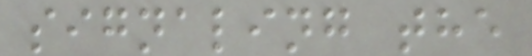signaling the
